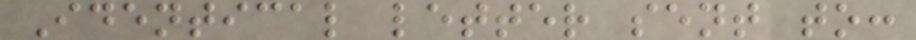Identical letter sent to:
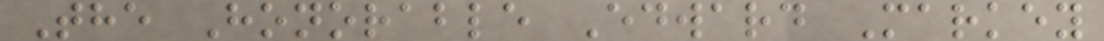The Honorable Edward Markey
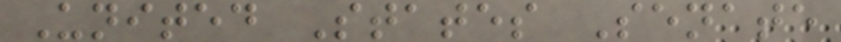United States Senate
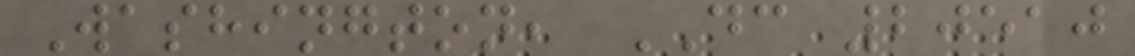Washington, DC 20510
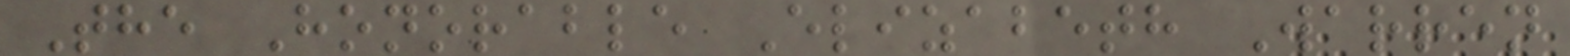The Honorable Elizabeth Warren
